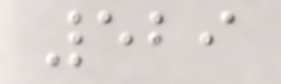529
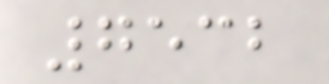7532
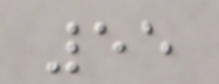55
